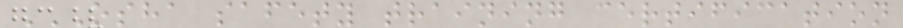OSHA SAFETY TRAINING CERTIFICATION
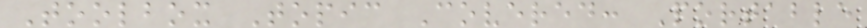Toolbox Topic Covered: Portable
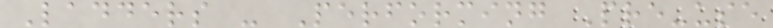Ladders - Performing Pre-use
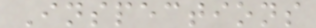Inspections
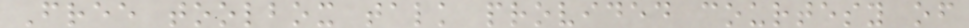Free toolbox talk provided courtesy of
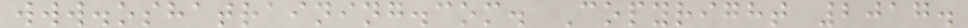www.oshatraining.com. Copyright 2017.
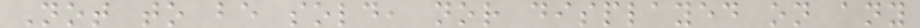Not to be sold, nor displayed on any
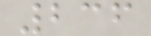236
